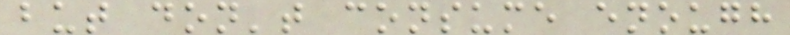but don't consume enough
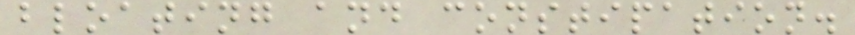bloating and constipation.
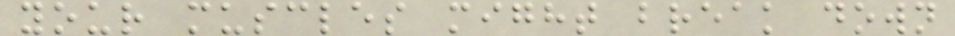your muscles might break down
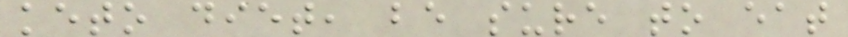keto diet, be sure to eat
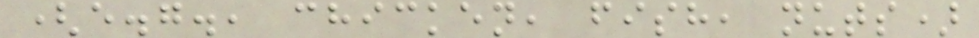(e.g., chicken, fish, nuts)
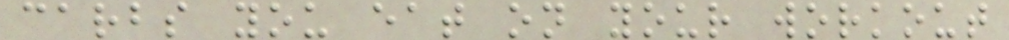carbs you eat on your workout
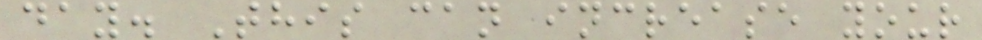day. This can increase your
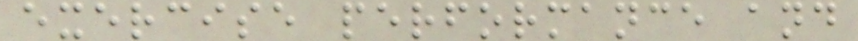exercise performance and
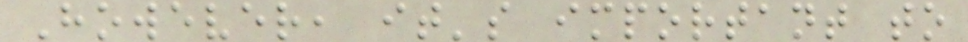However, it's important to
